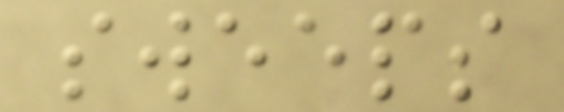sweeps
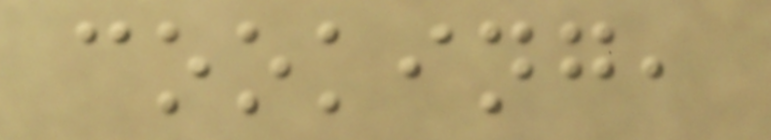cooking,
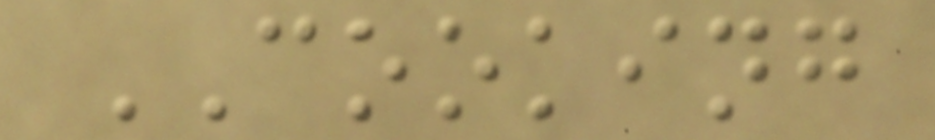COOKING
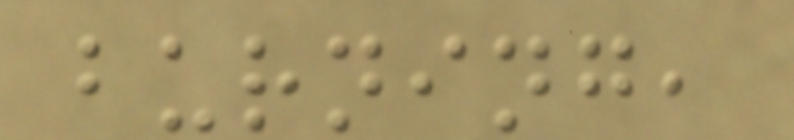burning,
